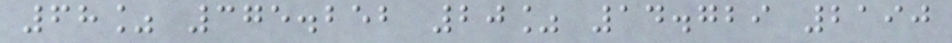68% 375.252 20% 14.729 2190
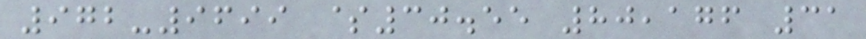972-9699 $30.55 80,176 31
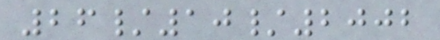26/10/2002
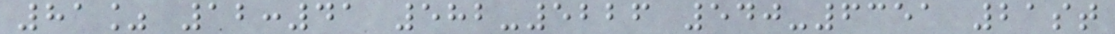81% 12:41 582-5226 540-6351 21st
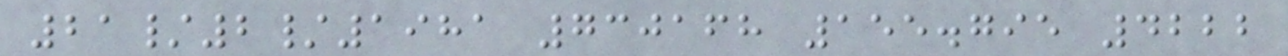21/2/1981 730168 155.795 4222
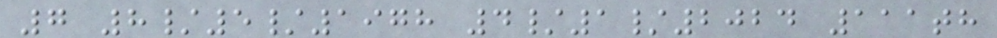7 8/5/1978 4/1/2024 111th
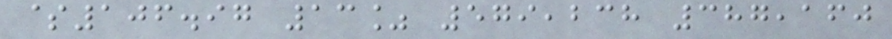$106.97 13% 579,238 387,160
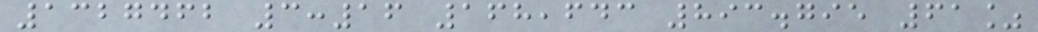1327462 3:16 168,643 893.795 61%
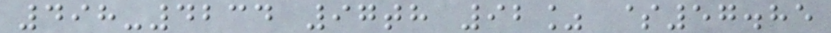498-4234 97th 92% $57.85
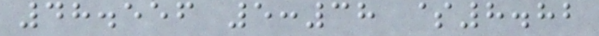48.556 5:38 $8.82
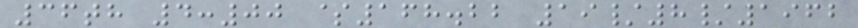36th 4:00 $168.22 19/8/1962
